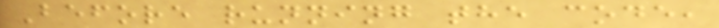Before running the code,
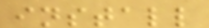install
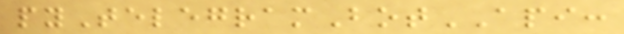pyTelegramBotAPI:
